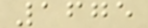1675
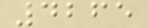4265
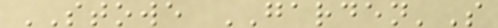STOWE GARDEN'S
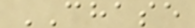CHASE
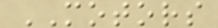MOTORS
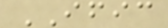IFIC
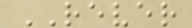REVER
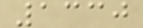1330
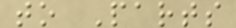to Parts
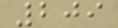209
